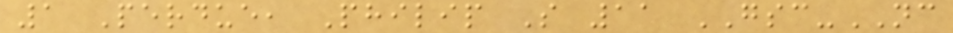1 Perdue, Philip S 11 GSC-NC
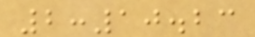2:10.23
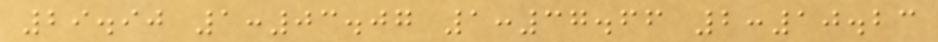29.90 1:03.07 1:37.66 2:10.23
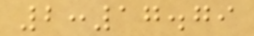2:17.79
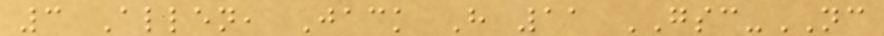3 Allen, Jack H 11 GSC-NC
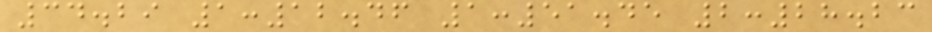34.29 1:12.46 1:51.45 2:28.23
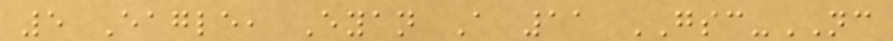5 Eagle, Eyan A 11 GSC-NC
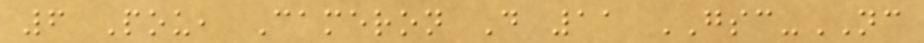6 Pou, Cameron D 11 GSC-NC
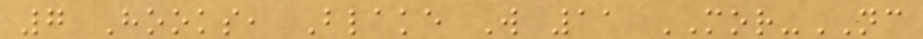7 Hooks, Blake W 11 MOR-NC
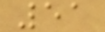51
